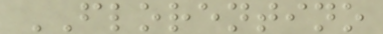FLORENTINO
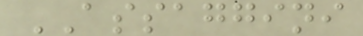ASSAGGINI
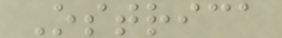Ostrica
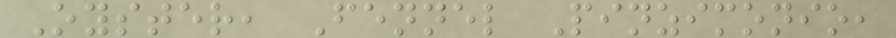Oyster, Fennel Pinzimonio,
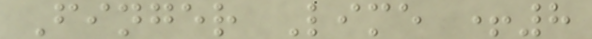Finger Lime +8
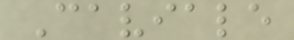Caviale
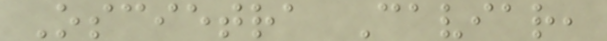Oscietra Caviar,
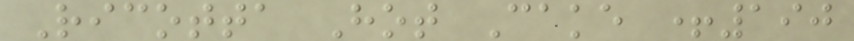Ricotta Hot Cake +190
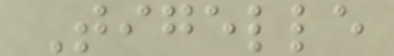Tigelle
